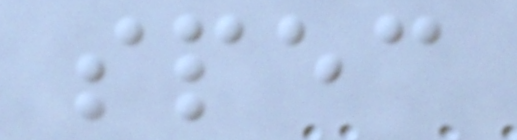spec
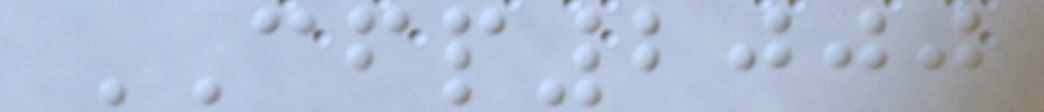CFP2000
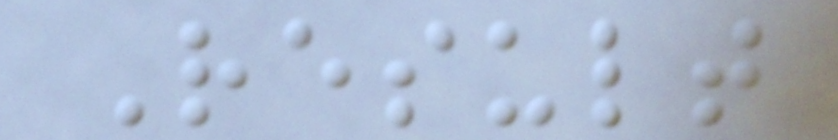Result
